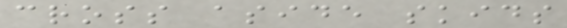cross aside skids
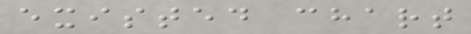existed chart
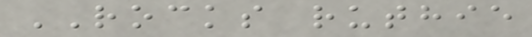ROCKS ruthie
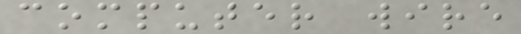computer wire
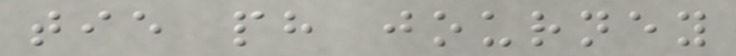tie ph journey
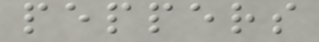peppers
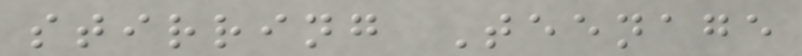stirring Teenage
